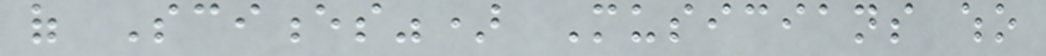of Sciences") Musicians who
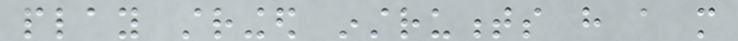play stringed instruments have a more
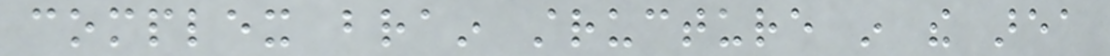complex brain structure in the area
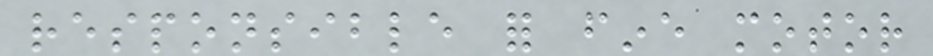responsible for fine motor
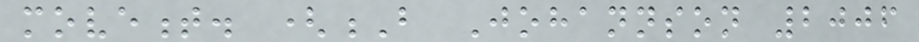movement. (B Johannson 2006
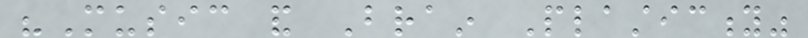"Music and Brain Plasticity"
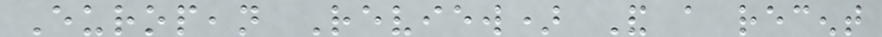European Review) And a recent
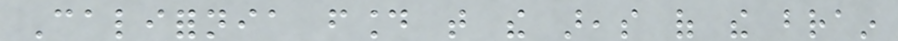California found that the areas of the brain
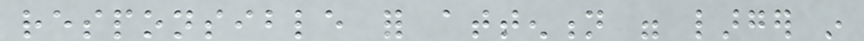responsible for attention were larger in
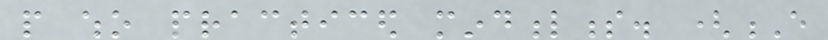people who practiced mindfulness. (E
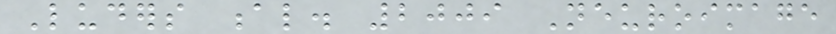Luders al. 2009 Neuroimage
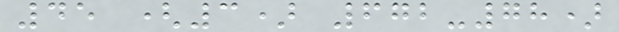45 (3) 672-78)
